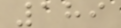189
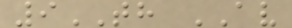9TH AV
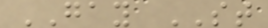GAY ST
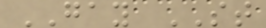GAY ST
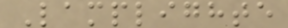Lamplighte
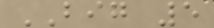BIG 5
